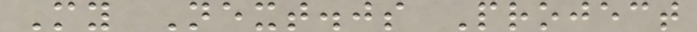My Next.js Project
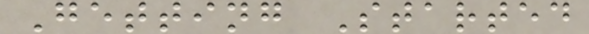Getting Started
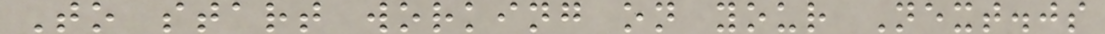To start working on your Next.js
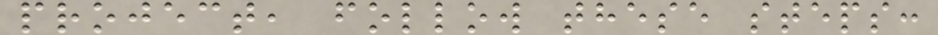project, follow these steps:
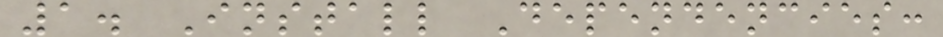1. Install Dependencies:
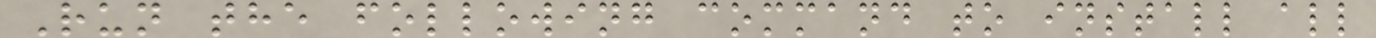Run the following command to install all
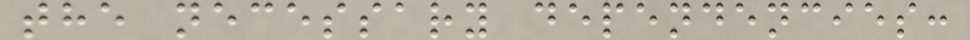the necessary dependencies:
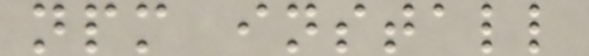npm install
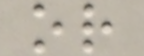or
